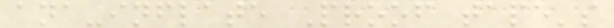ana-inflate Proof tape's
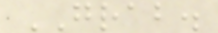GRAB.
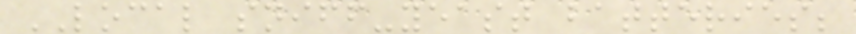LOCAL sniff-yeast batteries;
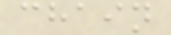chain
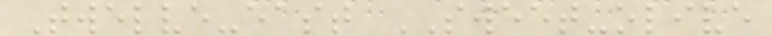Twelve-east SWEET-olive
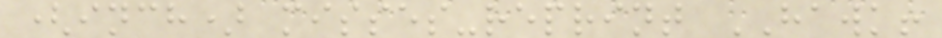(inch) misses-reprint HAWK!
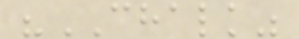"CHALK"
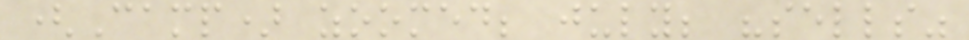(Camp) zoomed; july; "sells"
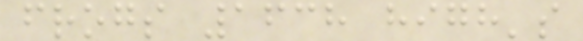frogs 1638 high's
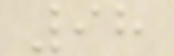98
